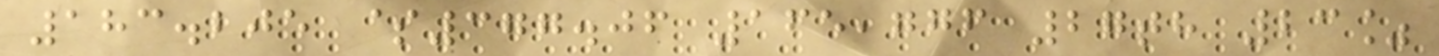183.205 $377.06 165,776 27th 23%
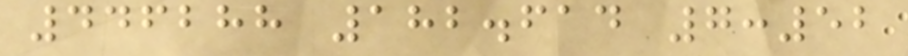446288 182.614 7:52
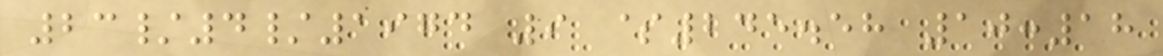23/4/1974 9 $245.58 10:18
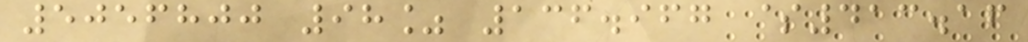5056800 98% 136.967 $413.16
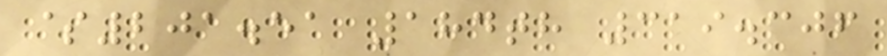$201.51 184th 319.306
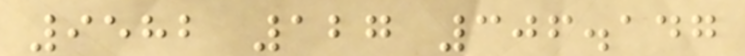9582 127 306.147
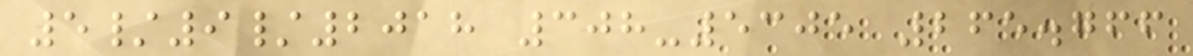5/9/2018 308-5305 265.766
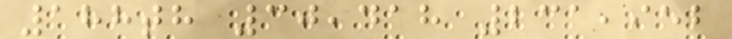188th 30,418 231,952
